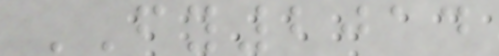FY2014
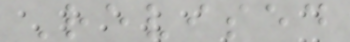Revised
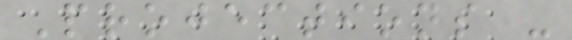Projections -
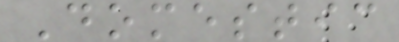Domestic
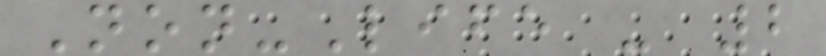Non-Life - 2
